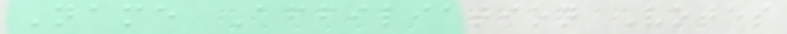Name Affiliation Votes
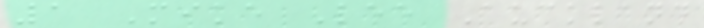1 Mike Lee Auckland
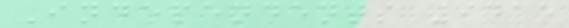Independents 9415
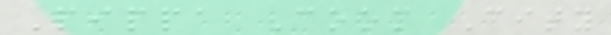Pippa Coom City
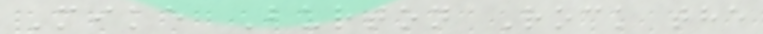Mike Burton Rock the
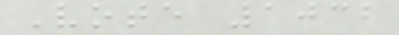Vote 1032
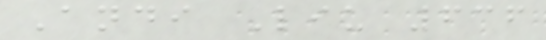Andi Liu 636
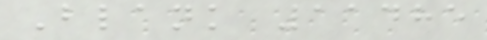Blank 11485
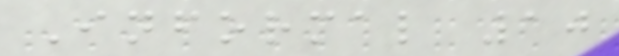Informal 10
